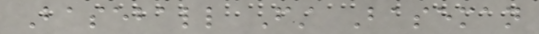Baseball First Baseman
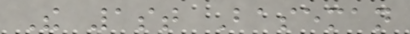The 1st Baseman
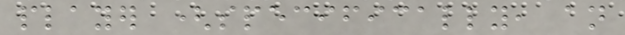player (specifically, an
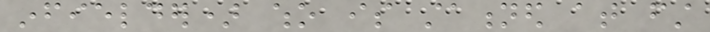infielder) who is stationed at first
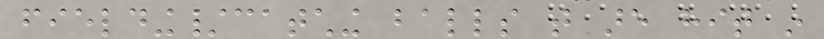fielding/catching balls that are hit in
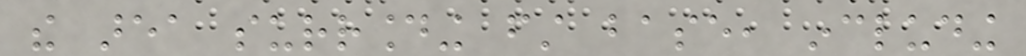the area surrounding first base, including
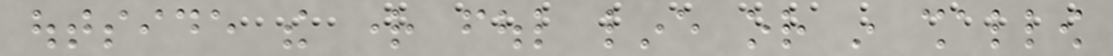outside the right foul line or in shallow
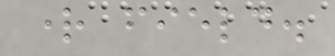right field.
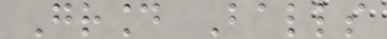Ground Balls
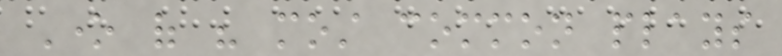One of his most common plays
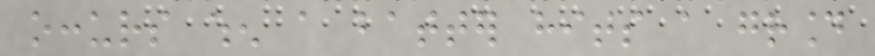occurs when a batter hits a ground
